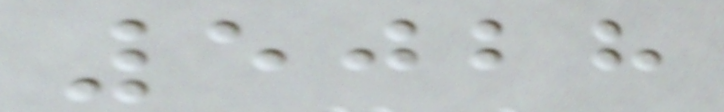5028
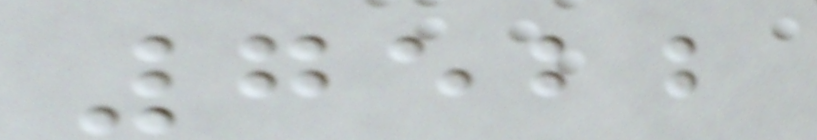7522
